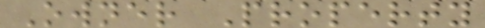Owner Property
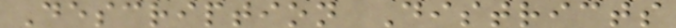Description Districts
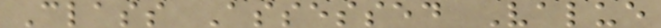Class Assessed Value
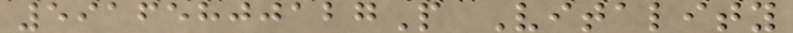59165800127P Vitality
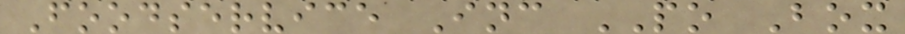Foodservice Inc PO Box
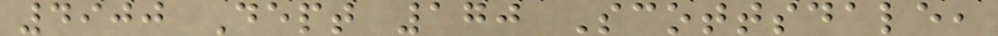4900 Dept 170 Scottsdale,
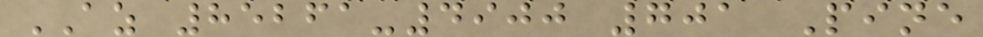AZ 85261-4900 701 Pine
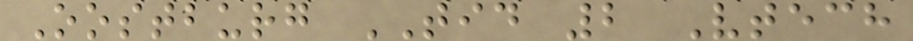Oostburg TID 2 Vtech
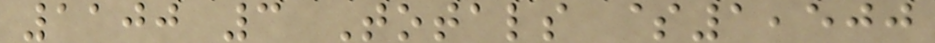1100 3 Totals $1,500
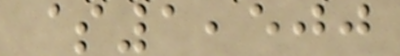$1,500
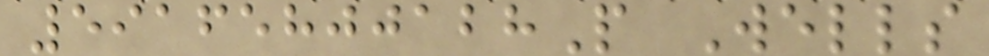59165800128P Wells
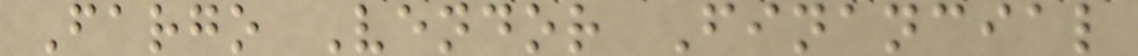Fargo Vendor Financial
